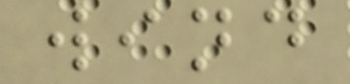wind
